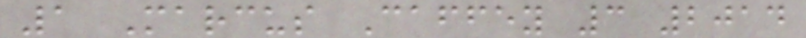1 Marcus Caffey 3 2014
